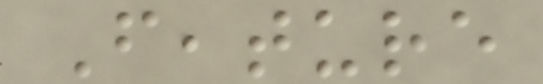Feature
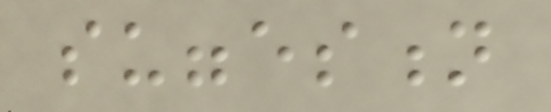suggestion
